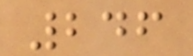246
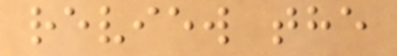review the
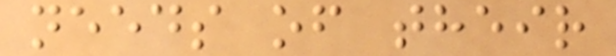needs of their
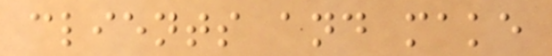clients and make
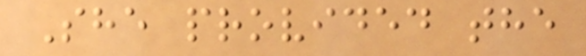She provided the
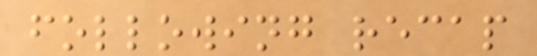following recap
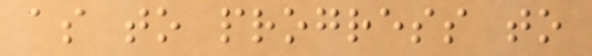as to progress to
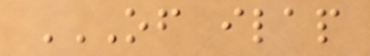OF ILAP
